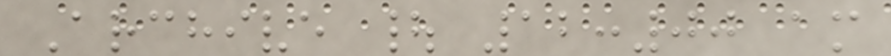Archive | 12:00 am
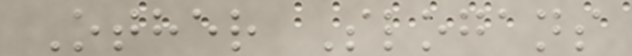Other Slogans
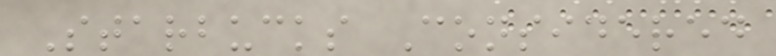Starbucks Considered
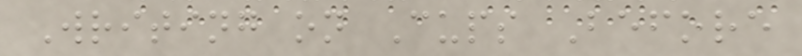Writing on Cups Before
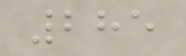285
